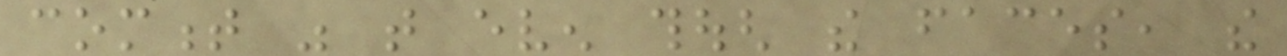comment was that even though the faces, the
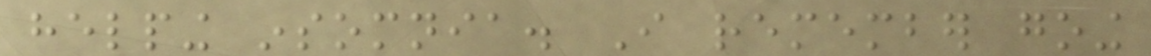helping insomnia. I remember going
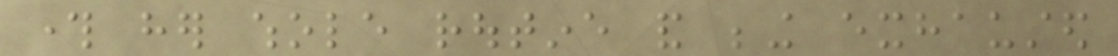through her whole routine and being exhausted
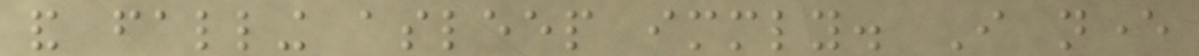and falling asleep immediately. I never
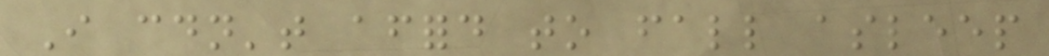I couldn't afford to fall asleep
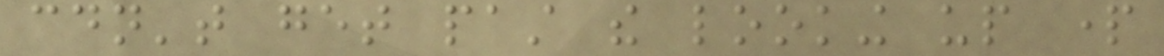couldn't get past the looking up part
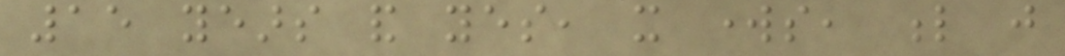15 years and yes, it works, l just
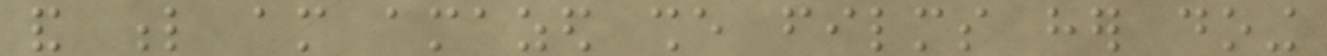and l am amazed she films her doing
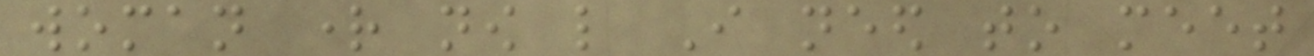woman right now like I need to meet
